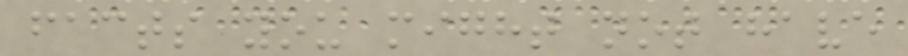facts you might not have
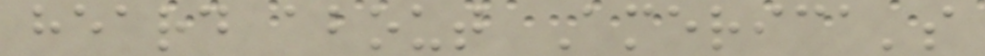heard about America's
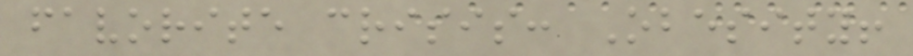favorite crisis: Obesity!
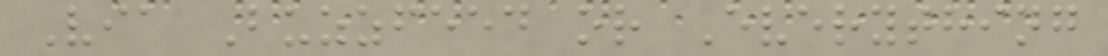Via Buzzfeed or Everything
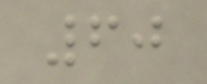60
